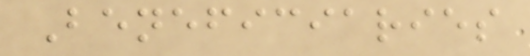Beneficiaries
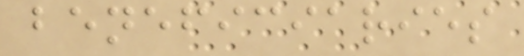beneficiaries
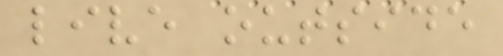live outside
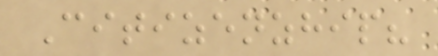Citizenzhip?
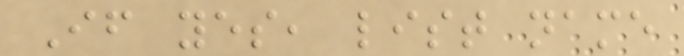If yes, list name
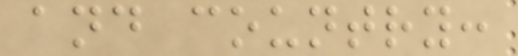and country:
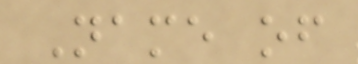Name of
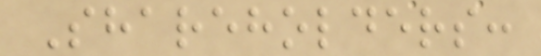Shareholders:
